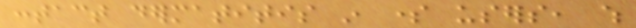contact dermatitis in some users, which
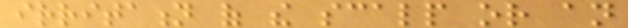irritation of the scalp or an
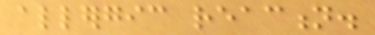allergic reaction.
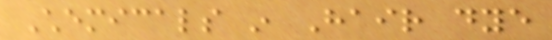Chemicals in Hair dye
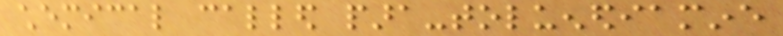chemical called para-toluenediamine
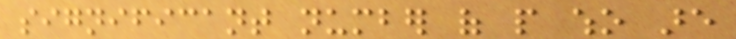significant number of people who are
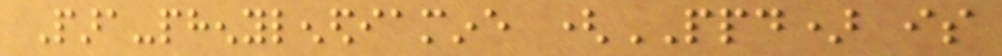Para-phenylenediamine (PPD) is
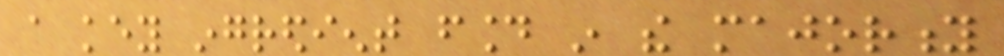a key ingredient found in the majority
